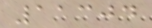11304
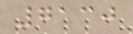7130
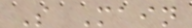S Main
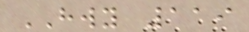HWY 119
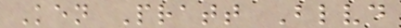Ken Pratt Blvd
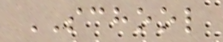SCHOOL
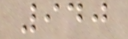940
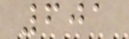601
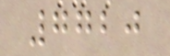7720
